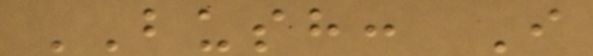BUSH: I
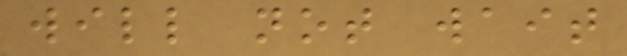will not wait
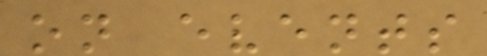on events
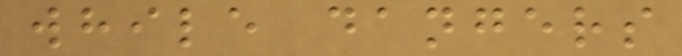while dangers
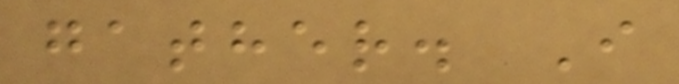gather. I
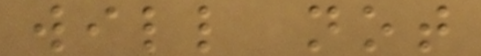will not
